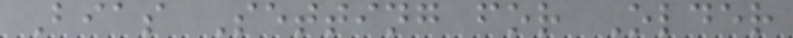Bias Setting for Older
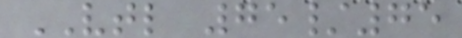VTL 75/75
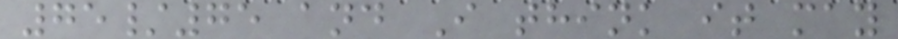75/75 and I think it may
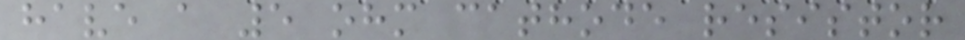have a 5 ohm cathode resistor
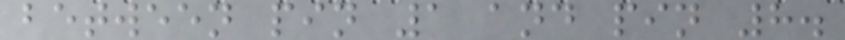between pin 1 and pin 8.
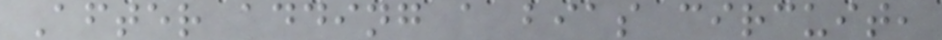After adding a bias circuit,
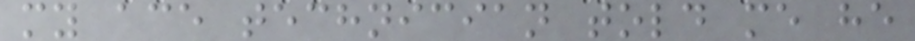my ace technician told me he
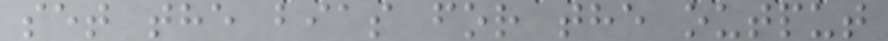set the bias for the output
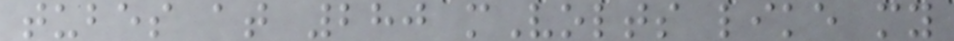tubes at 280 mVolts like my
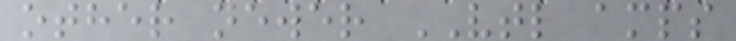other newer VTL amps
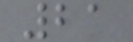21
